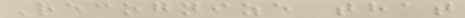Recognize that
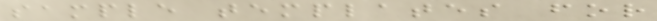sample templates for
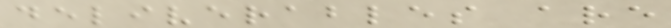deliverables are
